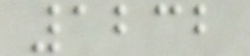1232
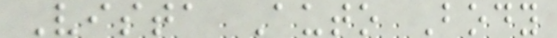Vista Auto Body
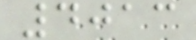4013
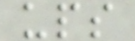ups
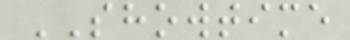SHOWTIME
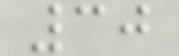30
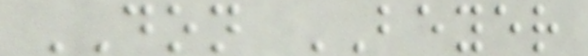DON BEYER
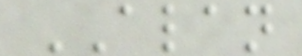ALAN
